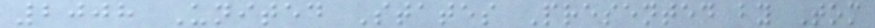2008 United States Presented by Tom
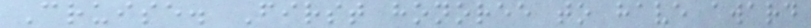Cruise. First honoree to have award
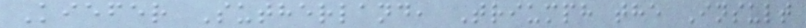Kiefer Sutherland, Triumph the Insult
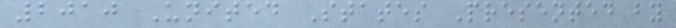2010 United States Presented by
